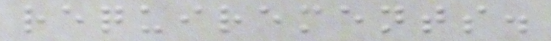requirements.
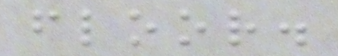floor.
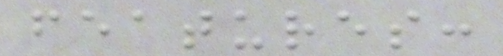features:
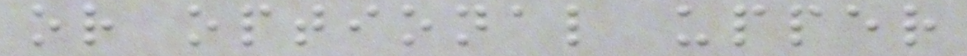or optional upper
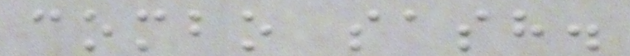combo sash.
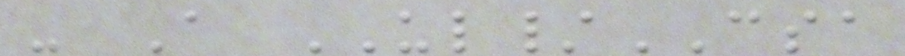- A UL/CSA
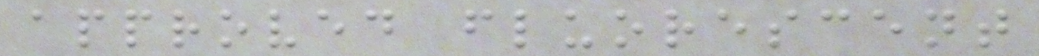approved fluorescent
